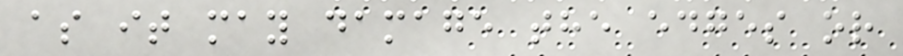as it may damage the edges or
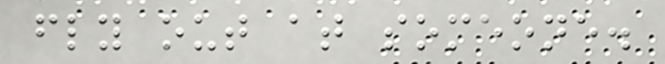fly out at someone.
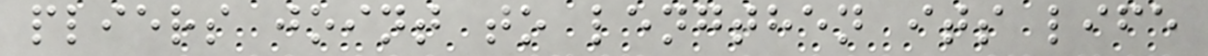pliers joint to lengthen its life
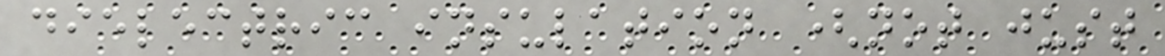dielectric insulation (not just
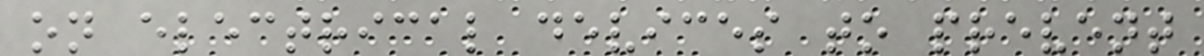on electrical devices to prevent
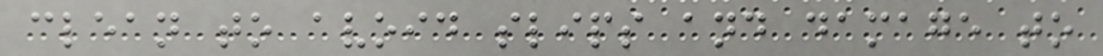clean to avoid slips and damage to
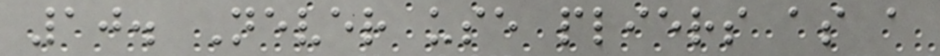10. Never use pliers as a
